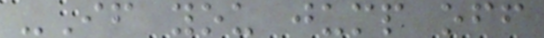-If you jump off
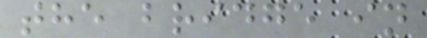the bridge in
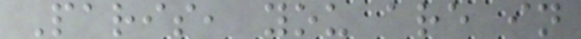Paris, you are in
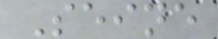Seine
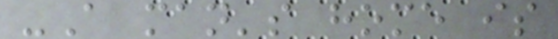-A man's home is
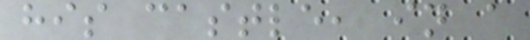his castle, in a
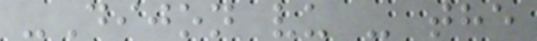-Dijon vu - the
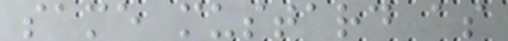same mustard as
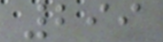299
